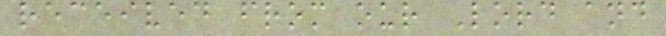received from our Lord and
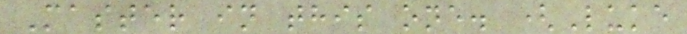Master in this one. (Luke
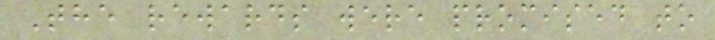The rewards were promised to
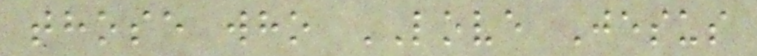those who LOVE Jesus
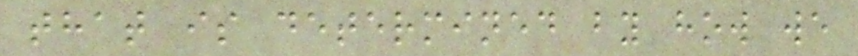that is determined by how we
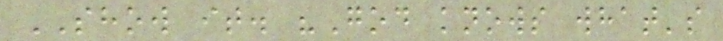SHOW it. "God knows what's
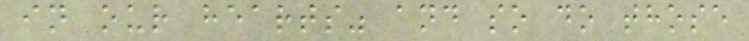in our hearts" and so do those
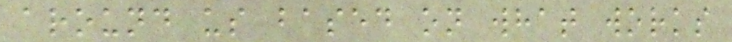around us based on what works
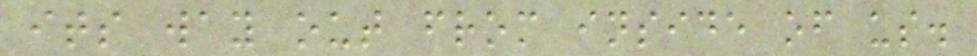its way out from inside of us.
